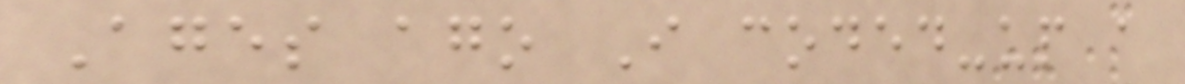Ages ago I coded-up a
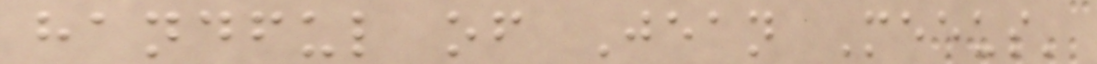handful of Jean Meeus'
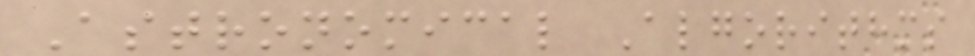Astronomical Algorithms
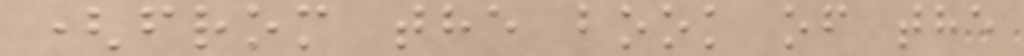(from the book of the
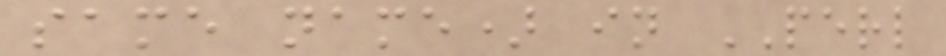same name) in PERL
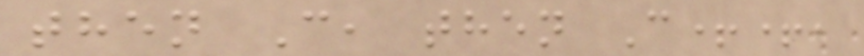then C, then C++,
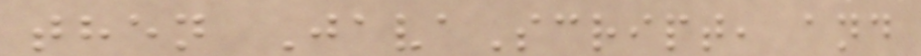then JavaScript, and
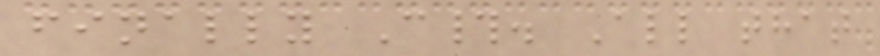finally C#. All that
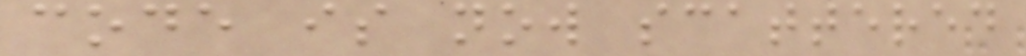code is now scattered
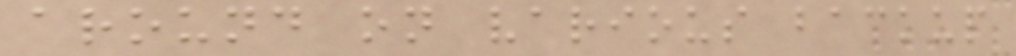around on various backup
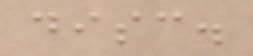disc.
